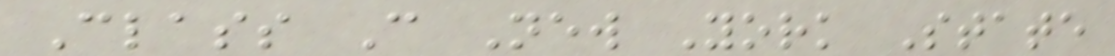Class C New York State
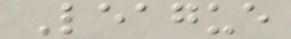League
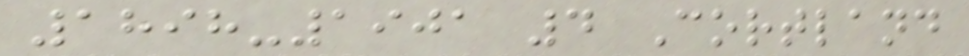1898-1901 4 Cortland
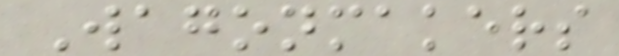Wagonmakers
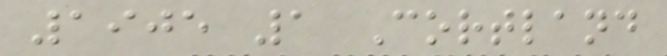1905 1 Cortland
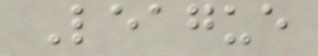League
